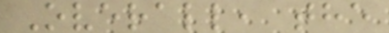Overall, the
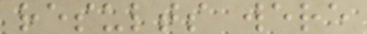results were
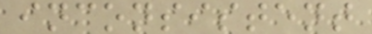inconsistent
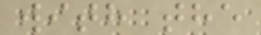with the
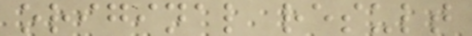original result
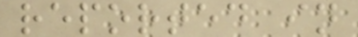reported in
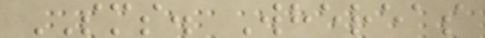SMS. Whereas
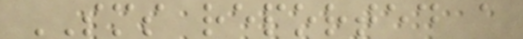SMS reported a
